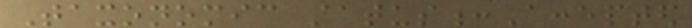Taxonomic status:Accepted
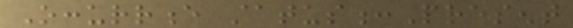Occurrence status:Present
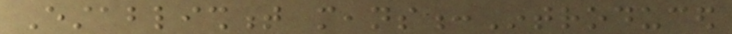Establishment means:Introduced
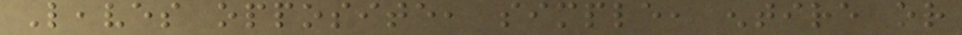Leaves opposite, simple, entire or
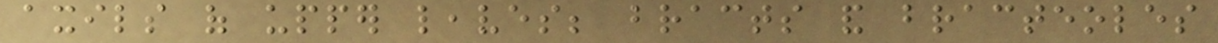axils of upper leaves; bracts and bracteoles
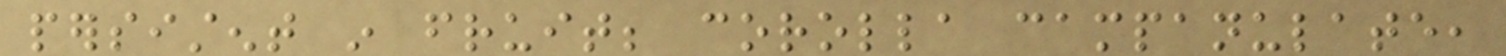persistent in fruit; corolla campanulate,
